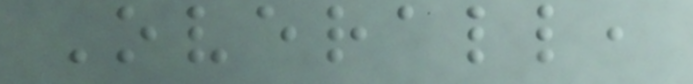Overall,
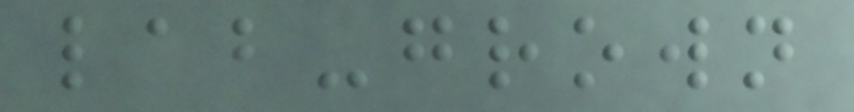lab-grown
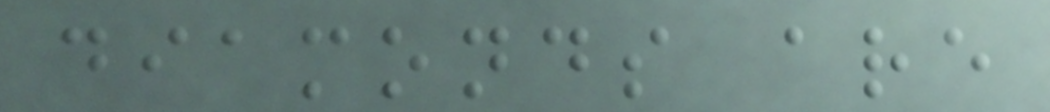diamonds are
